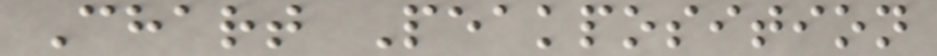Chart Peakposition
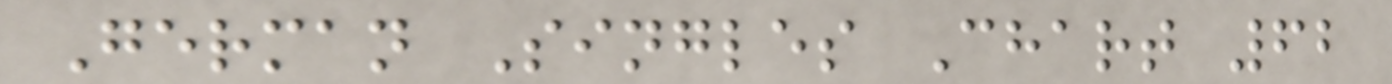German Singles Chart 62
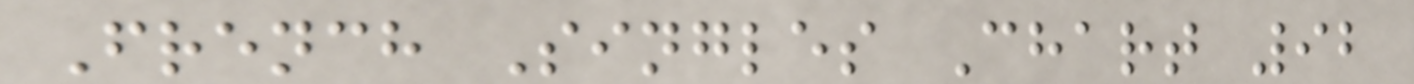French Singles Chart 92
